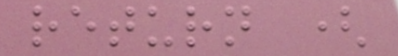return (
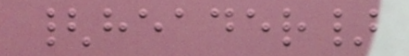{header}
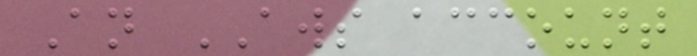An AWS account
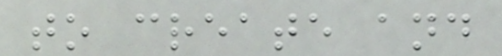to create and
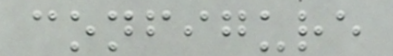configure
